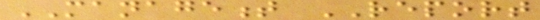MANAGEMENT REPORT
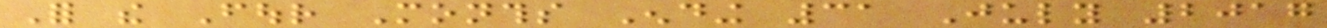For the Four Months Ending 31 July 2017
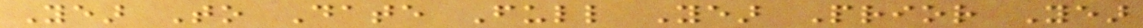Year To Date Full Year Prior Year
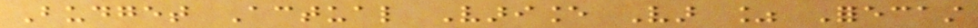Budget Actual Variance Var % Forecast
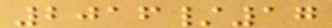2016/17
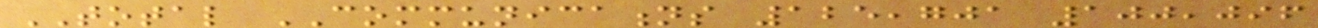TOTAL COMMUNICATIONS 125,701 100,096
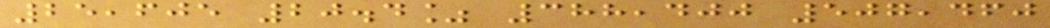25,605 20.4% 388,400 507,460
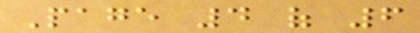Page 4 of 6
